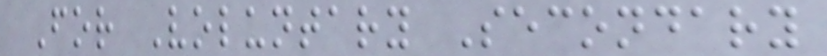For Voluntary Secondary
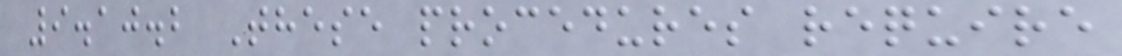9.10.2 These procedures require
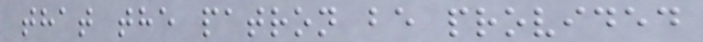that the patron be provided
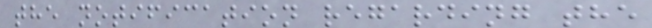the notification regarding the
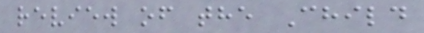review of the Child
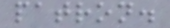patron.
